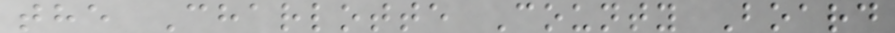the Charlotte County Board
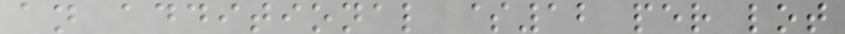an additional $12 per lot
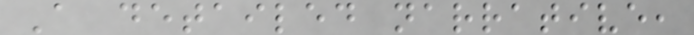A detailed narrative,
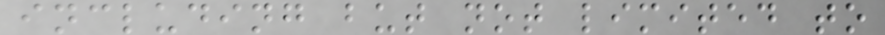including but not limited to
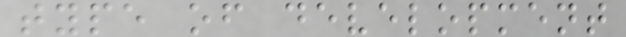type of development
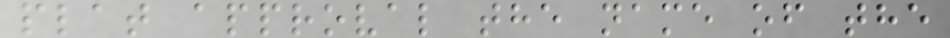plat approval the name of the
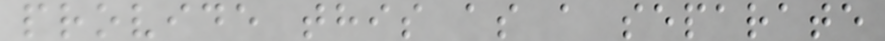provide this as a separate
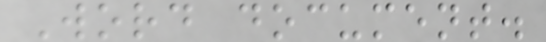Word document.
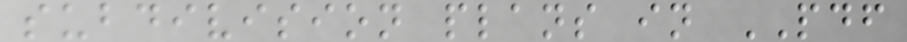subdivision plans in PDF
